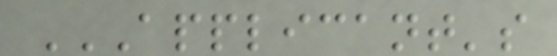APPLICANT'S
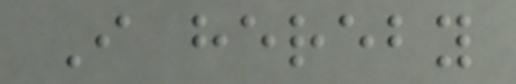I hereby
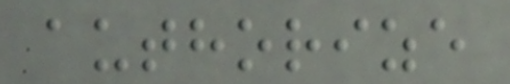authorize
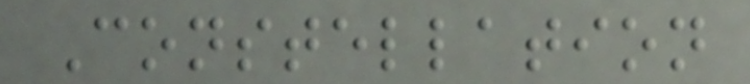Constellation
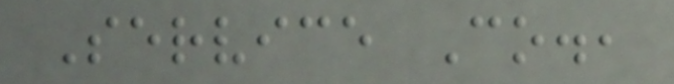Service Co.,
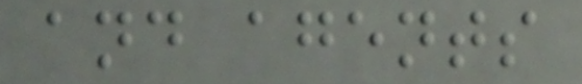and agents
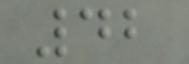42
